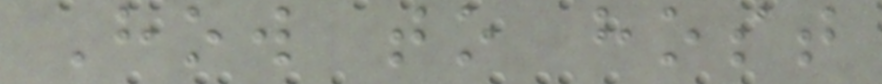How to host
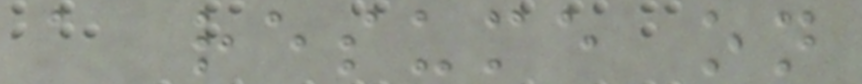a resume on
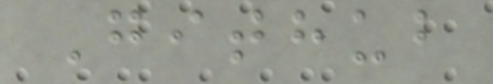Github
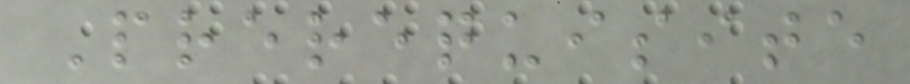Prerequisite
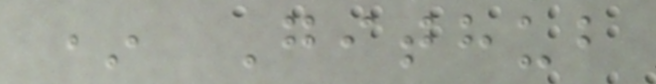* Github
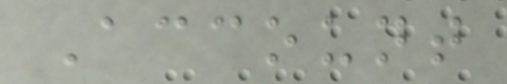Account
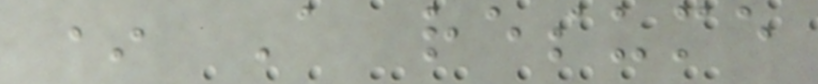* A resume
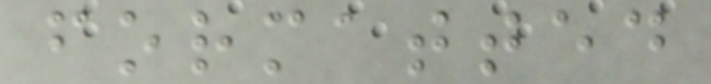formatted
